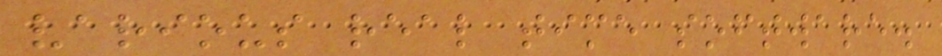various real time software.
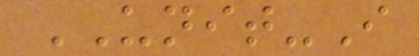UNIT-I
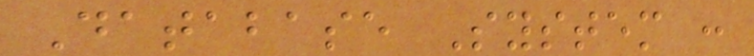Database System :
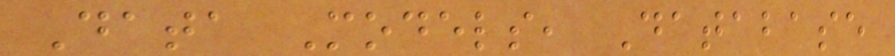Data Models, Database
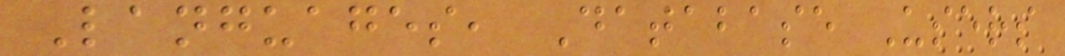Languages, Database Users
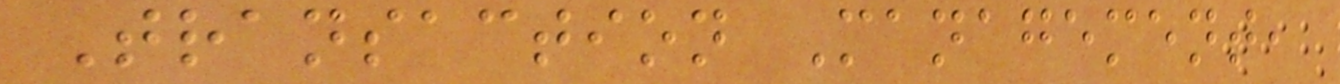Transaction Management,
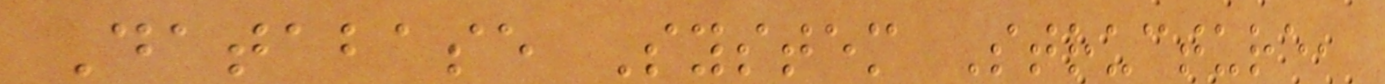Database System Structure,
